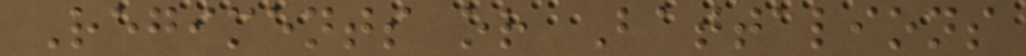Regiments or Battalions
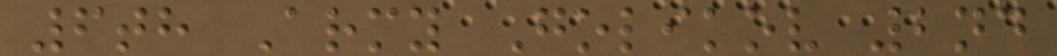6th Army Golikov 2nd
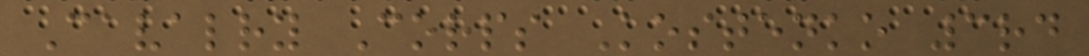Cavalry Corps Kostenko 3rd
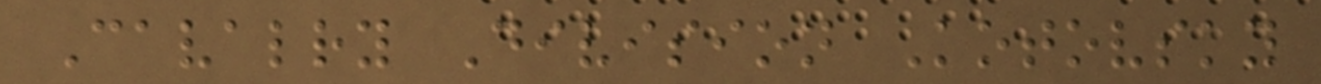Cavalry Division Kotovsky
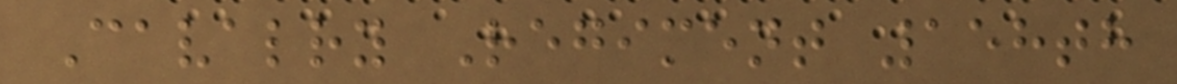Cavalry Regiment 158th
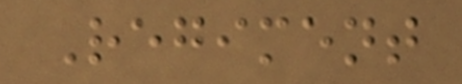Regiment
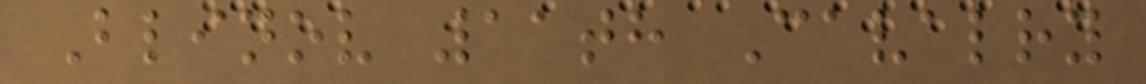Blinov 11th Cavalry
